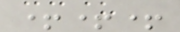+++
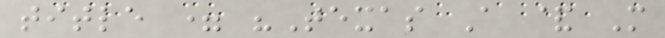title = "Texas A & M
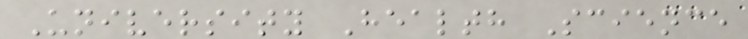University Health Science
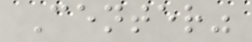Center"
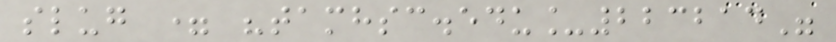slug = "tamhsc.edu_223214"
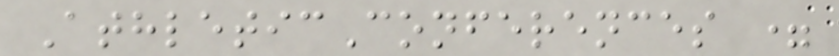AthleticConferences =
